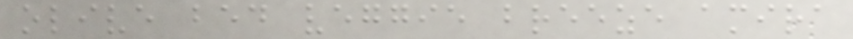olive bed veggie breeze amira
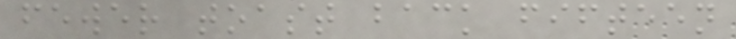fewer toast back fifteen
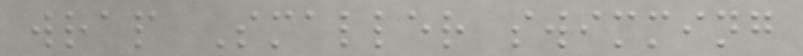wrap Smaller swimming
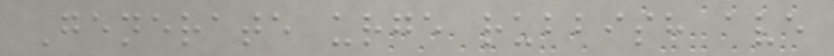Generate urge rubbish ave
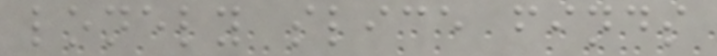lonely slice finds
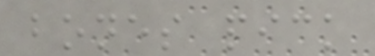bones pick
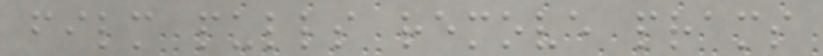film pulls remove prams
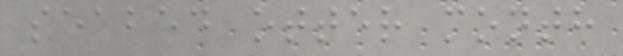seabed otter month
